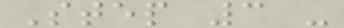Step 3 -
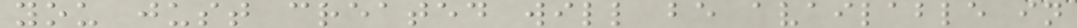you just created will be available in
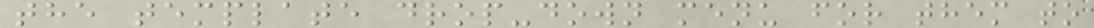the template drop-down menu for them to
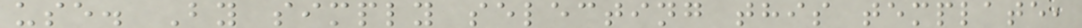use. By simply selecting this template,
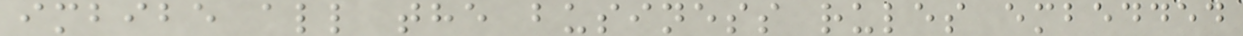imbibe all the business rules embedded
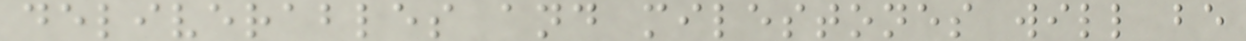deliverables and milestones will be
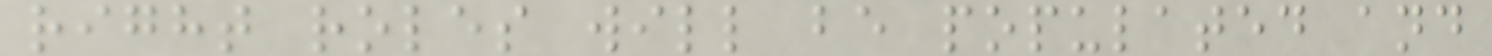right roles will be populated and
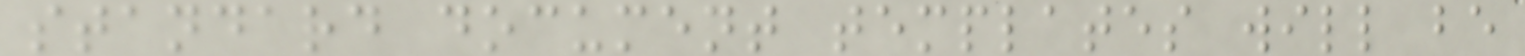standard document templates will be
